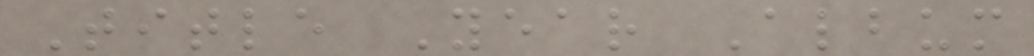Title Year Album
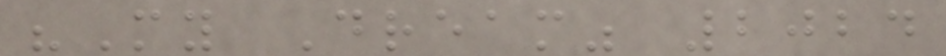"My Dream" 2024
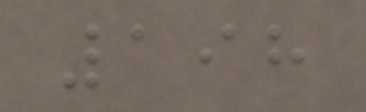198
